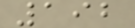192
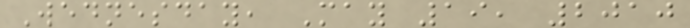Wednesday, May 19, 2010
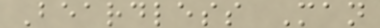Beardless Man
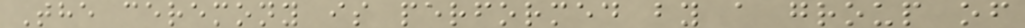The ceremony is performed by a group of
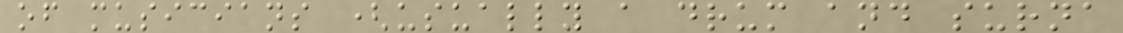of musicians (usually a drum and surna
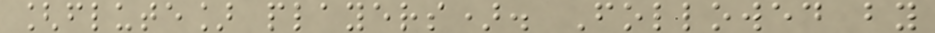[flute] players). Followed by
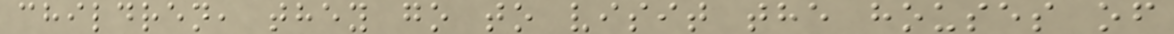children, they go to visit the houses of
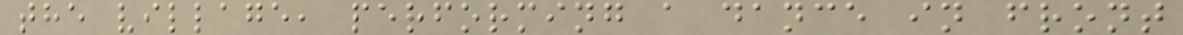the village, performing a dance in front
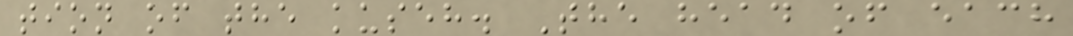tion of the kuseh. The head of each
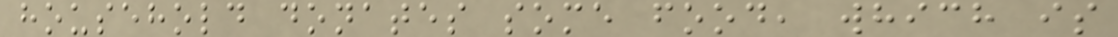household donates some food, which is
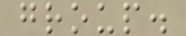group.
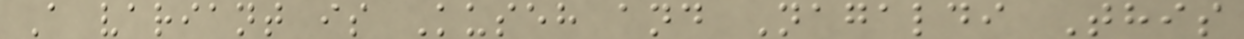A variant is Kuseh and Nagaldi This
